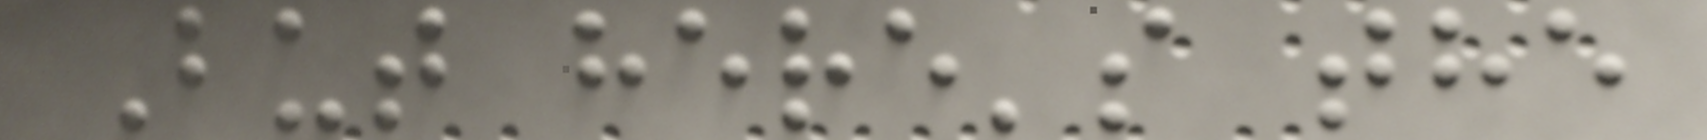But here's the
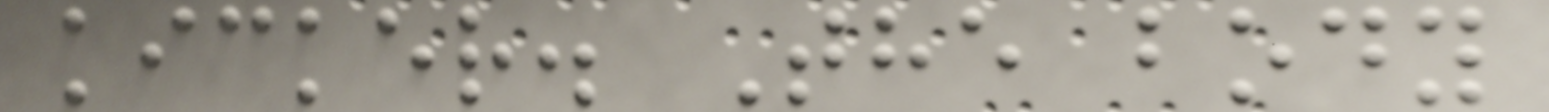kicker. The body
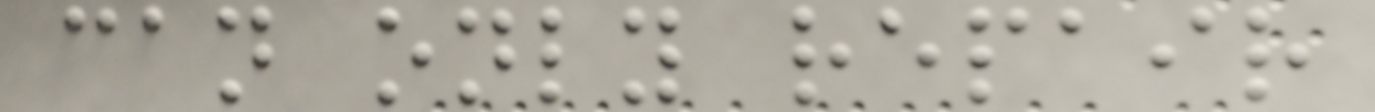can only repair
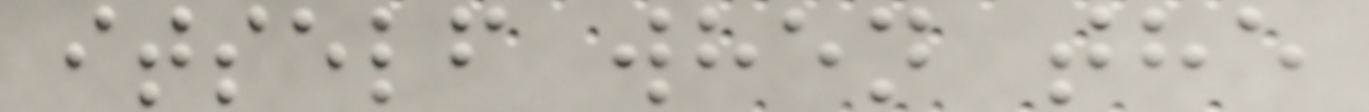itself when the
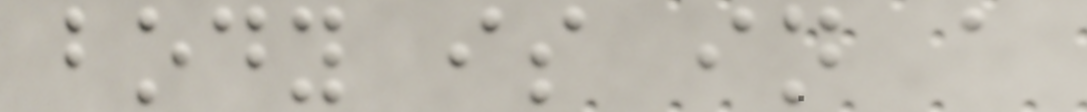body is in a
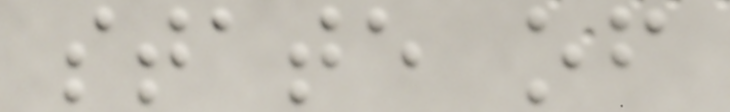state of
